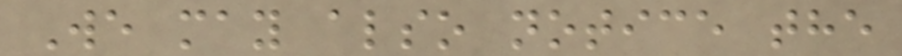We may also notice the
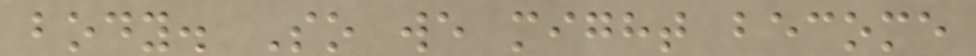body. So we might become
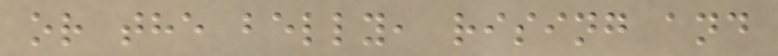or the belly, rising and
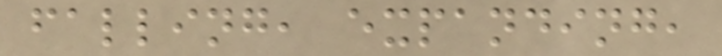falling, expanding,
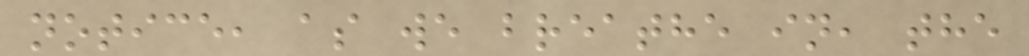notice, as we breathe in, the
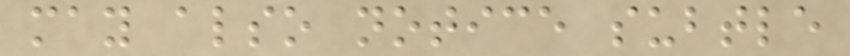may also notice subtle
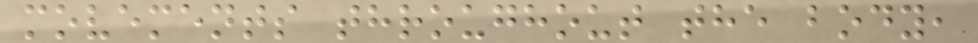movements throughout the body,
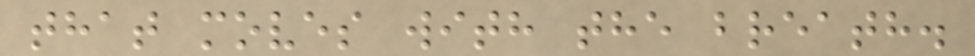that moves with the breath.
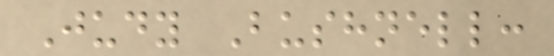Judy Bushnell:
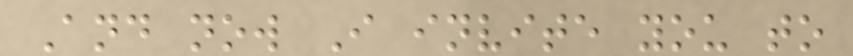And now I invite you to
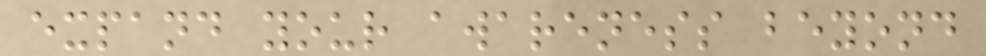expand your awareness beyond
